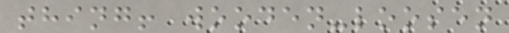thing! wooden-loosen
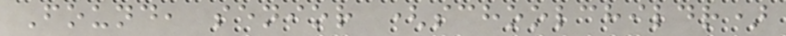Found, senior (schoolchildr)
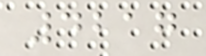4217
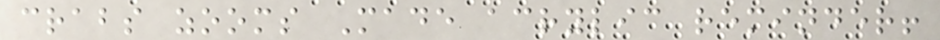crabs zooms Made acrylic reminder!
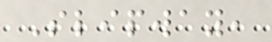Slipway,
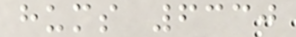hums 6330
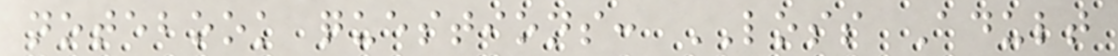notebook questions: LOSS Adult
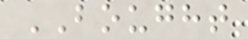BOUGHT
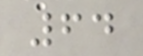64
